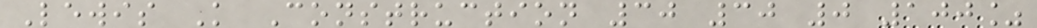Lewis K Construction 30 30 0 100%
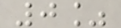0%
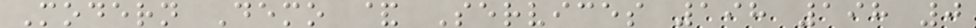Modern Demo & Services 198 198 0
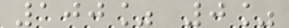100% 0%
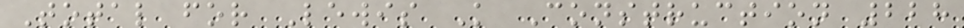Total for Lewis K Construction 228
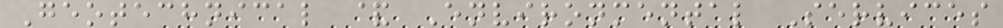Geotechnical & Environmental Services
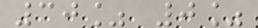30% 0%
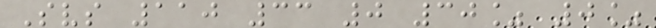Svs 110 33 0 30% 0%
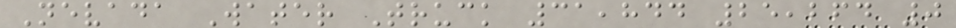Nevada Water Truck 31,844 25,264 0
